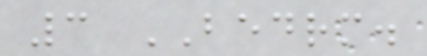3 BEDRM.
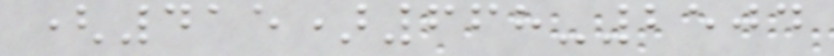(415)668-2504
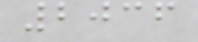2036
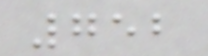752
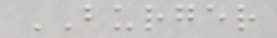BURGER
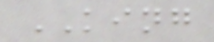KING
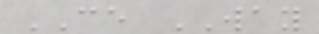CE WAY
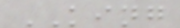KING
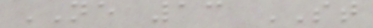NE 13 ST
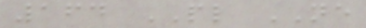164 PL NE
